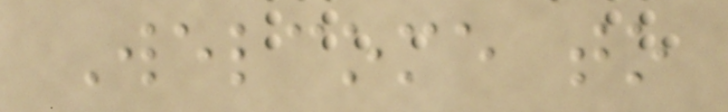Welcome to
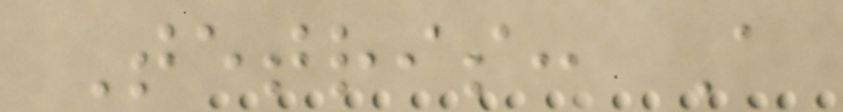Tetris: A
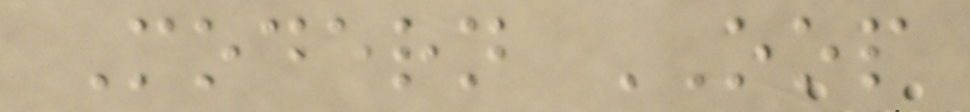Modern OOP
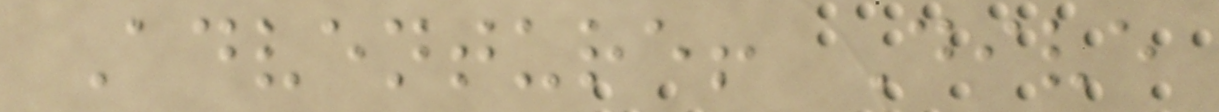Adventure! Dive
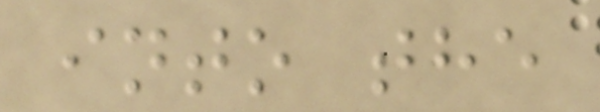into the
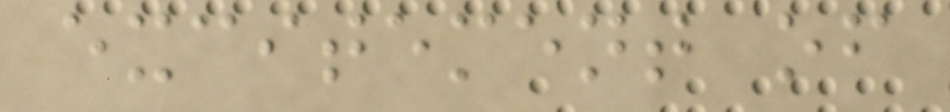excitement of
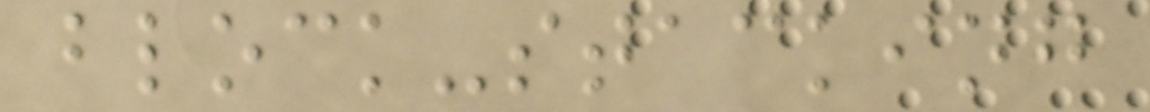block-stacking
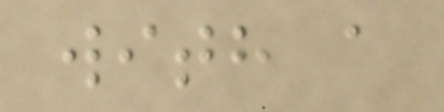with a
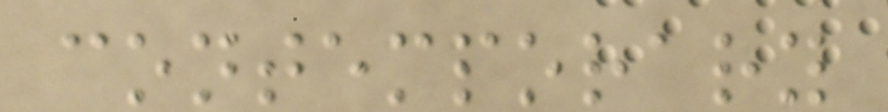contemporary
